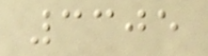3305
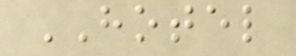HOTEL
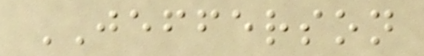JEFFERSON
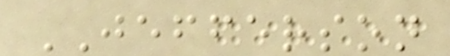JEFFERSON
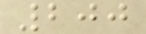200
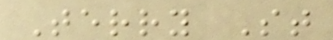Terry St
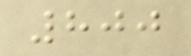800
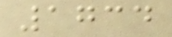1734
